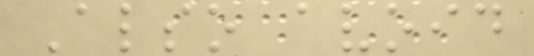Also avoid
